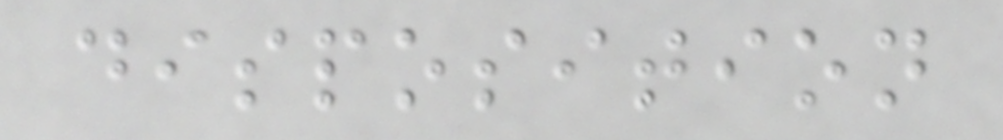disposition
